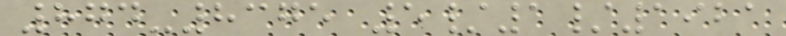874-8375 5/1/1921
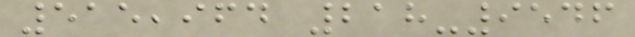515,964 218-9546
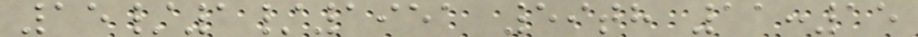15/1/1951 59th 11:15
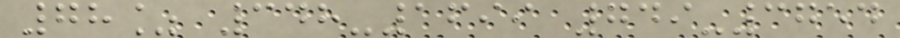78% 348-1699 749-3754
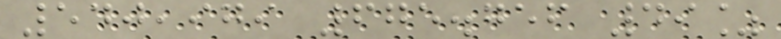540,979 675.756 49%
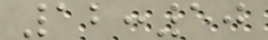12:50
